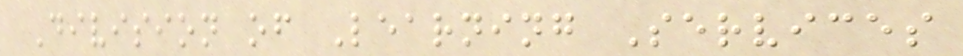Division of Learning Services
